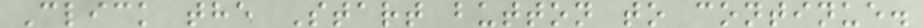Click the Start button to continue.
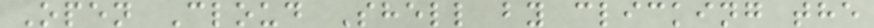Open Cloud Shell by clicking the
